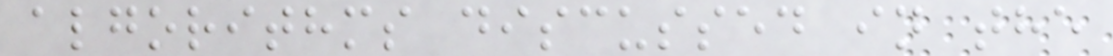algorithms discussed in the
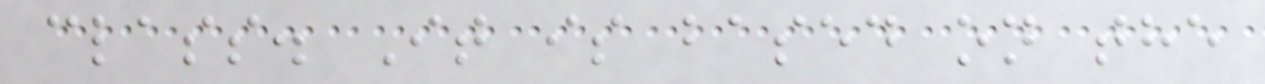class. It is based on the
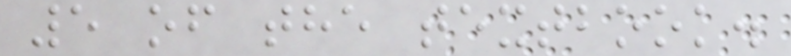5 of the textbook.
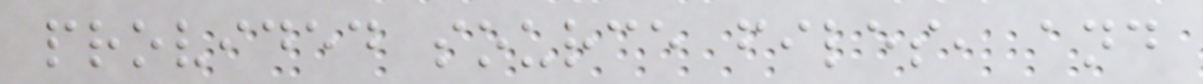provided source files, and
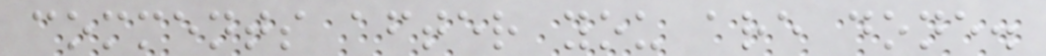comments after you are done.
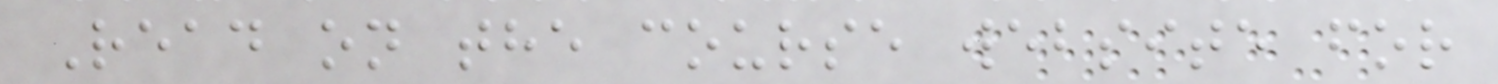Read on the course website for
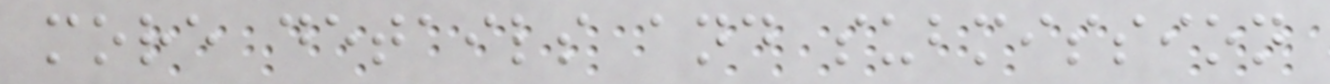more details and submission
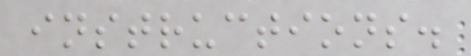instructions.
